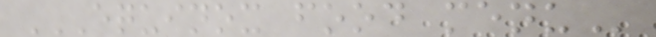EQUINOX FOOD MENU
